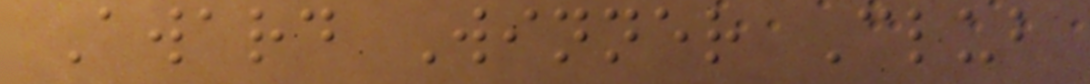Award Winner Club
